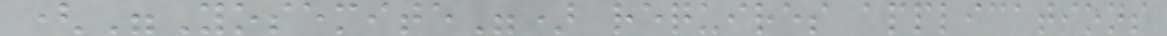("Yosemite") requires applications
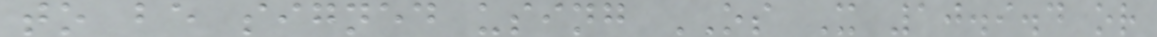to be signed using OS X 10.9.4 or
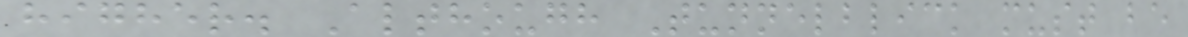higher. Although Tunnelblick must be
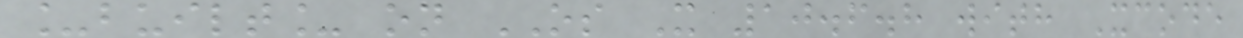_built_ on OS X 10.6.8 with Xcode
